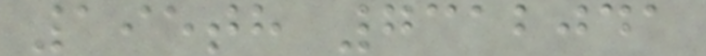195th 7312041
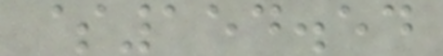$154.54
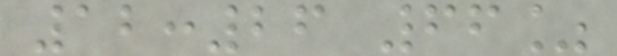12:26 66%
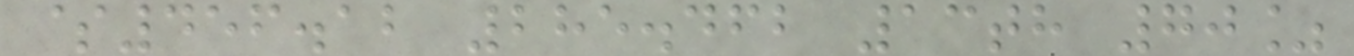$456.12 285.462 13th 70%
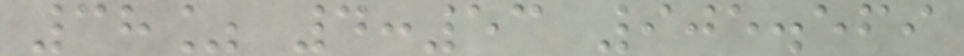38% 4:53 905.569
